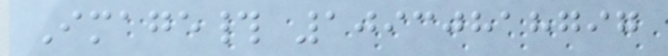Image# 10930818797
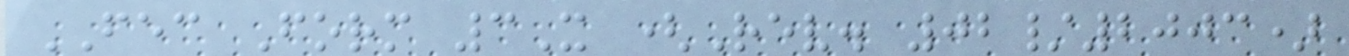FEC Form 3X (Rev. 02/2003)
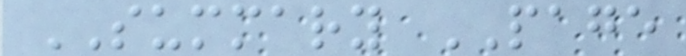SUMMARY PAGE
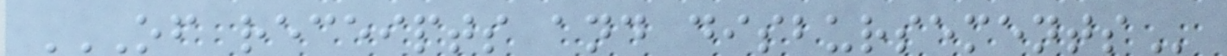OF RECEIPTS AND DISBURSEMENTS
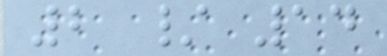2 / 14
